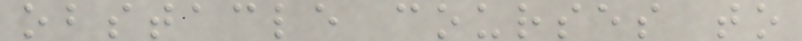obstacle courses to
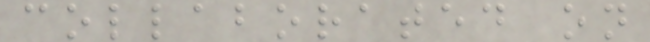collaborated on
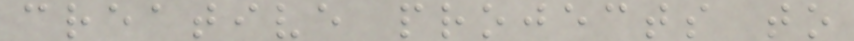creative projects to
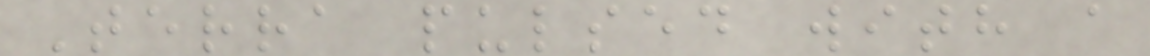Terra pulsed with a
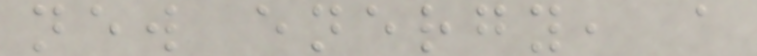new energy, a
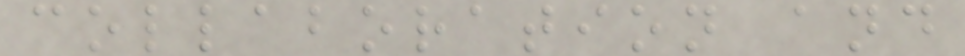collaboration and
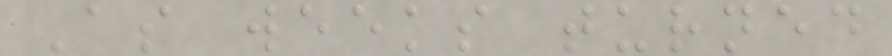As weeks turned
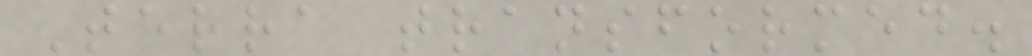Terra transformed.
